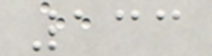133
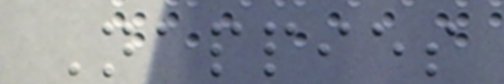Nappies
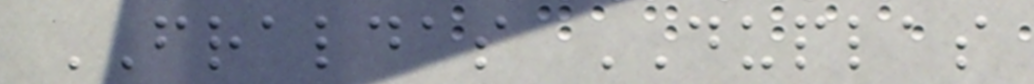FRALDAS DUPLAS
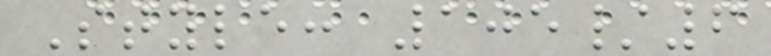Style: 105/6
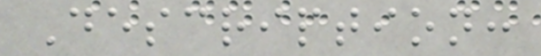Description:
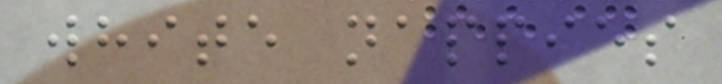white nappies
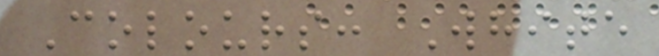Colours: White
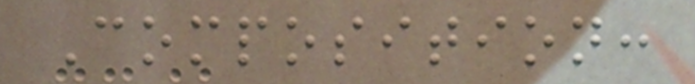Composition:
